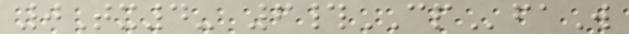0Tx4- 6#CPfaW
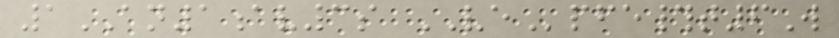1AN1av3s VEpfe#t6W
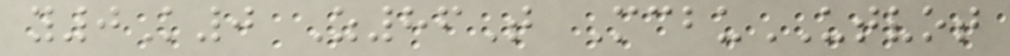y0K0 Z86T McbuUTVOT
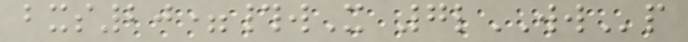bxs20=#wX 7lWWp
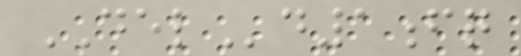DELd1fq
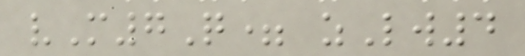vM7Q= zLw4
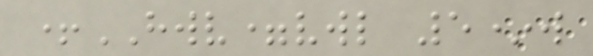+HWV=vwl 5*w
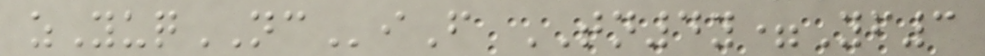zYuqNCiF TN4y=Yf3
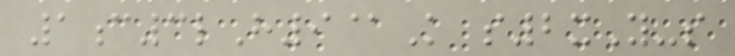1c3lH9@K s2xY-s
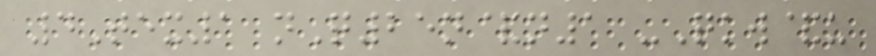4Tex1 nQ25n&n1 -Qkw&u
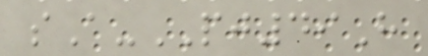sA-PJ49H
